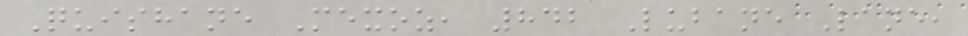Quishane Mexoz, 842 Lubane Lane,
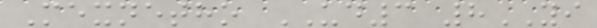Mexnetho UD3 8YI
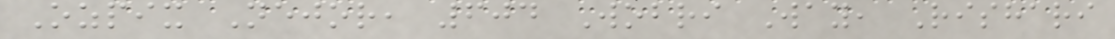Ozpix Nejor, 604 Wobri Way, Rishari
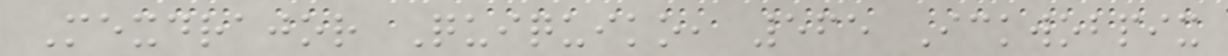Mexdrajor Quiquiko, 565 Ickwobpix
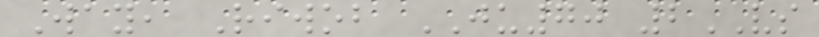Way, Riwob JU70 2VS
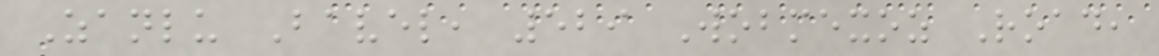Zanlu Bavel, 529 Wobmexoz Road,
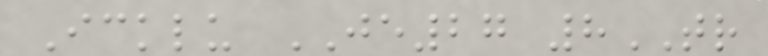Icklu JE27 8TR
